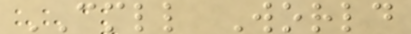CMLL World
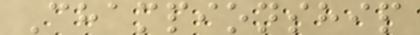Championship
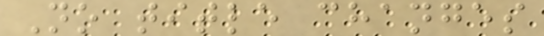No title changes
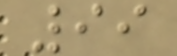99
